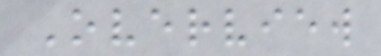Overview
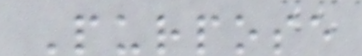Purpose
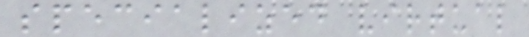specialized virtual
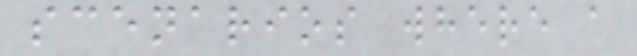scenarios where a
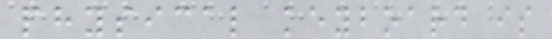physical keyboard is
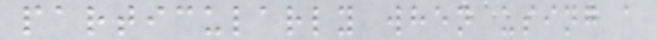particularly when using a
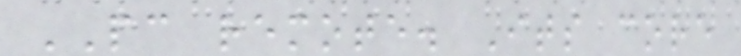PC remote. Its core
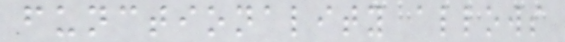functionality allows
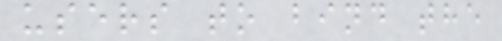users to bind the
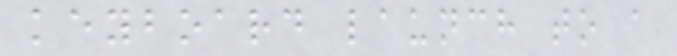keyboard launch to a
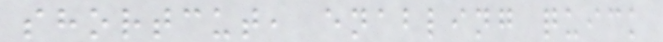shortcut, enabling quick
